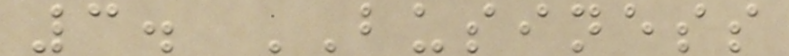3. BUSINESS
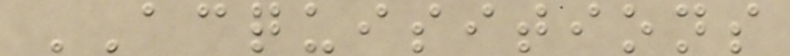ACQUISITIONS
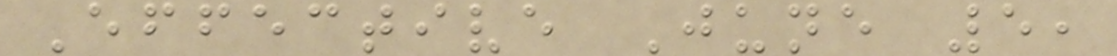Effective June 5,
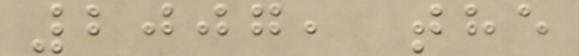2007, the
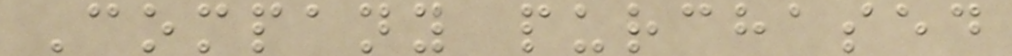Company purchased
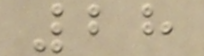28
